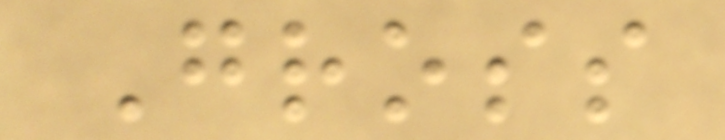Gross
